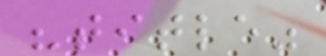"title"
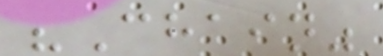"Chain"
